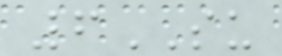6SU
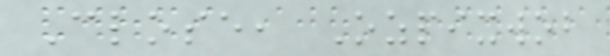Close, Ozpixwob
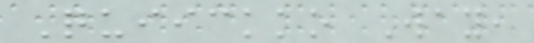Quiickko Way,
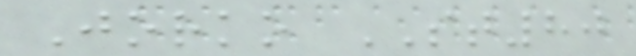Jorko ST80
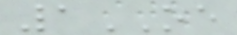1OE
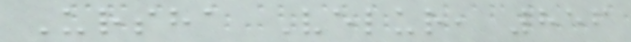Ursha Velur, 856
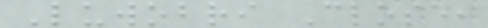Luwobri Close,
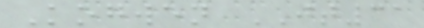Kogwen JT31
